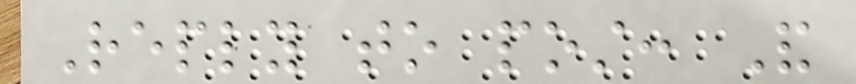Reply to post: And
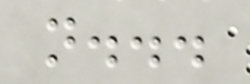not...
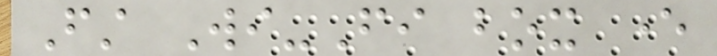First Wi-Fi box ever
